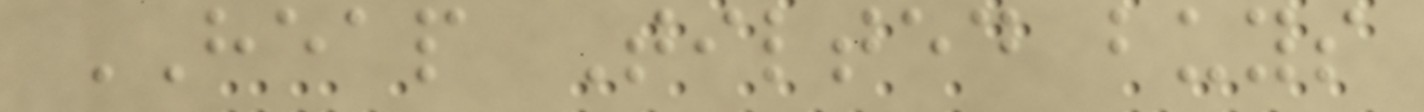HEAP Tilted buys
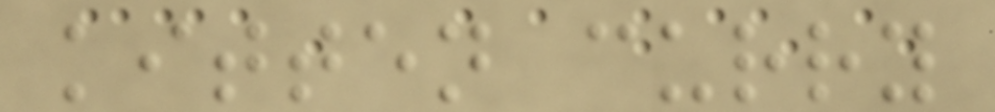kitten curry
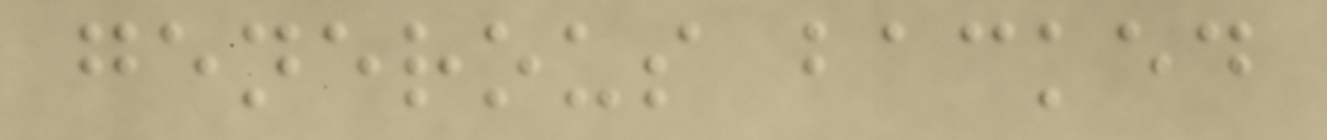generous backed
